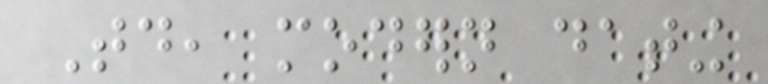Today, modern dating
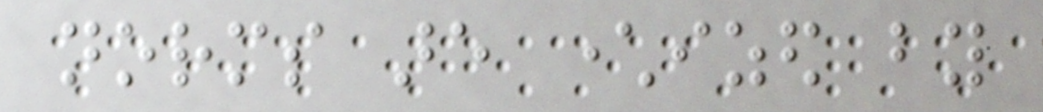norms are characterized by
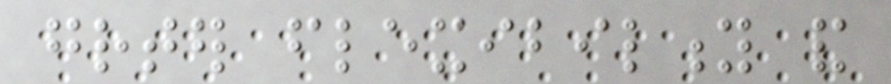greater flexibility and
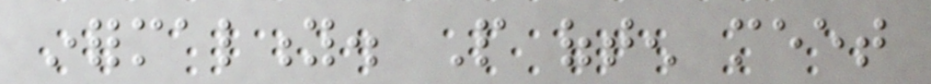informality. People often meet
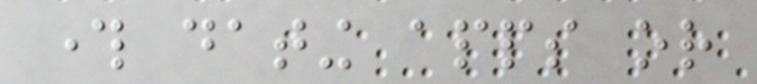through dating apps or
